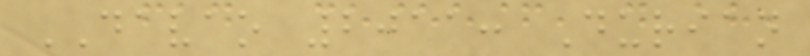DAVAO 2011: Durian
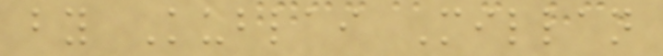by Kublai Millan
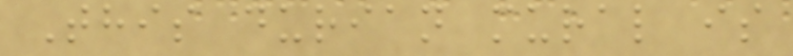This durian mural is
